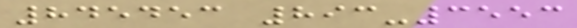845453 893-3553
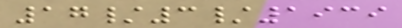17/3/1939
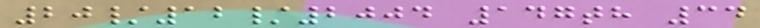20/12/2004 147th 34
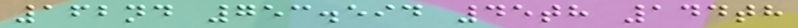162nd 753.594 45th 144th
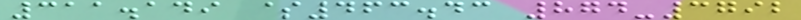311.149 $463.43 874-3792
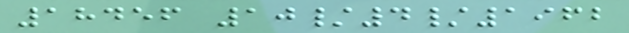18456 10/4/1962
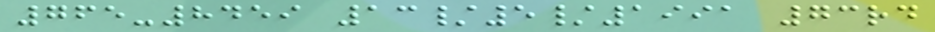765-8459 13/5/1991 73rd
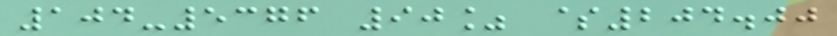104-5376 90% $204.00
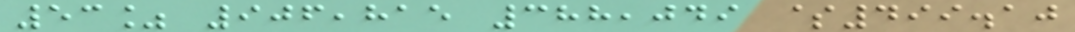53% 906,815 388,049 $499.10
